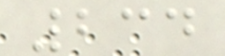234
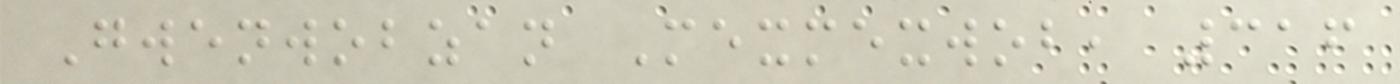Gwenwobzan Mexmexwob, 316
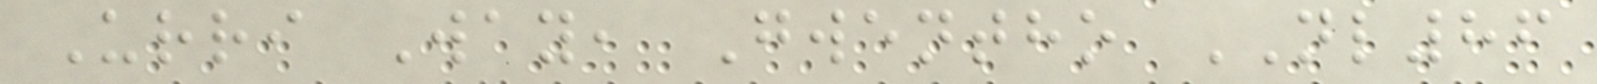Urri Way, Gwentho NL86
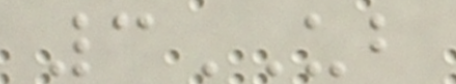3UB
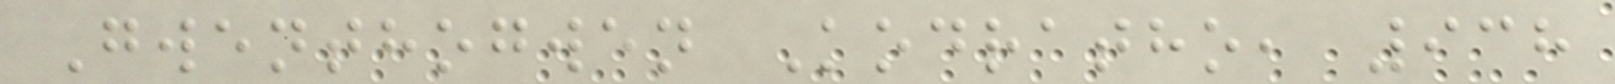Gwenthogwen Kodratho, 938
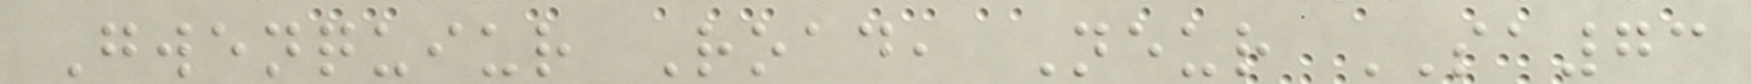Gwenquiur Road, Neur SA73
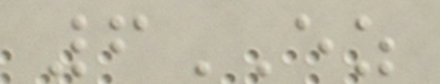6EZ
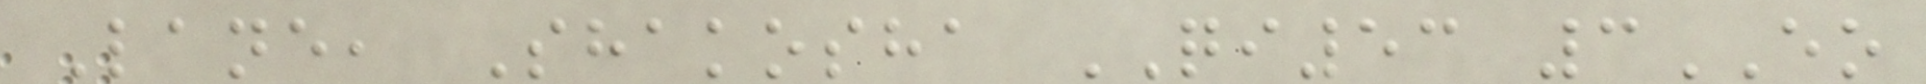Lane, Shakosha QI53 3EO
